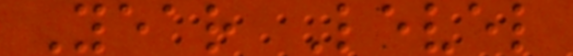Year Level
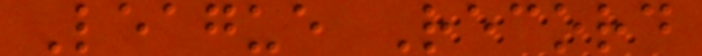League Record
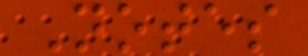Notes
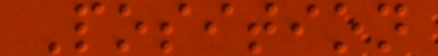Position
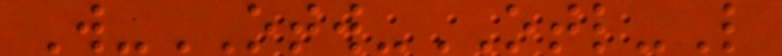W-OTW-OTL-L
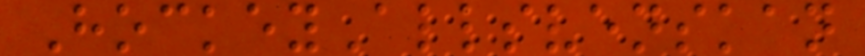HockeyAllsvenskan
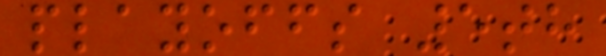playoffs 5th
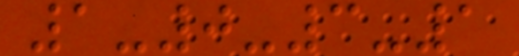1-0-3-1
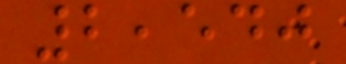2,540
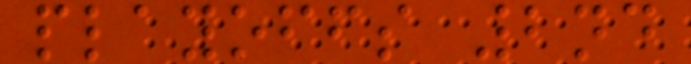playoffs 2nd
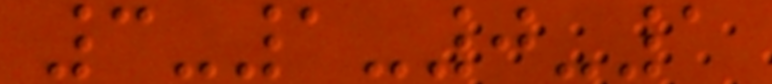3-1-0-1
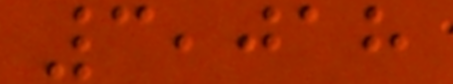3,018
